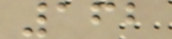162
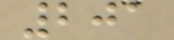201
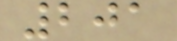201
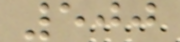500
